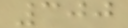300
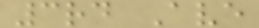3rd Ave
